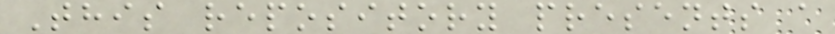This repository presents a
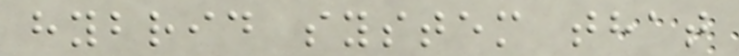hybrid system that
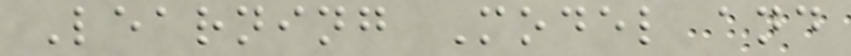Learning Model and
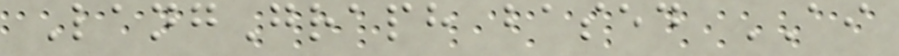LangGraph based AI
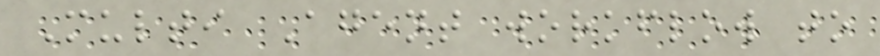Multi Agent workflow to
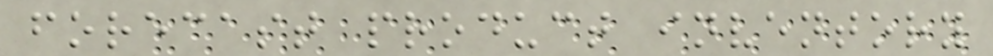forecast product inventory
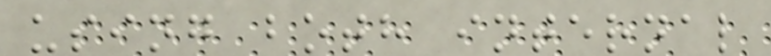using both internal
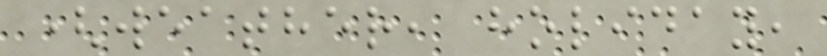(weather, holiday,
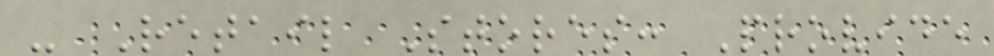- Retail Stores: Provide
